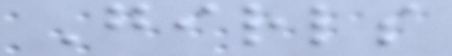Girls
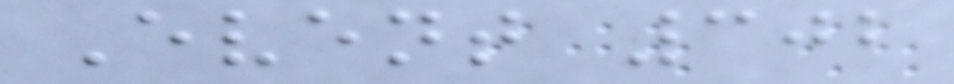Event 302
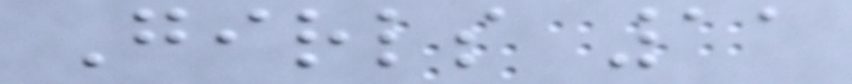Girls 11
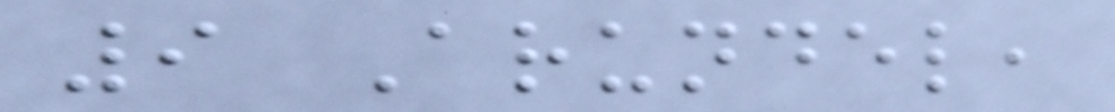9 Arundel,
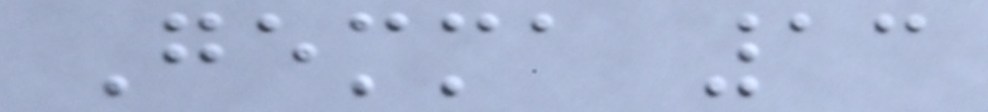Gemma 13
